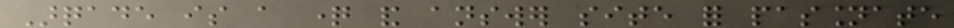Arqade is a question and answer site for passionate
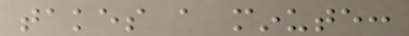takes a minute:
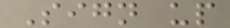Sign up
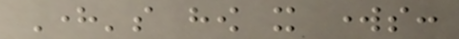Here's how it works:
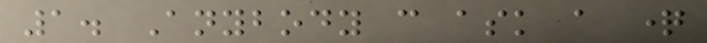1. Anybody can ask a question
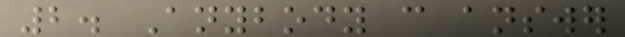2. Anybody can answer
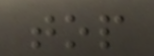top
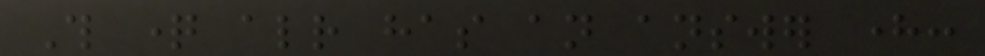This question already has an answer here:
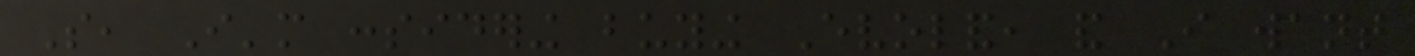So, I'm considering buying Evoland, and I want
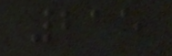215
